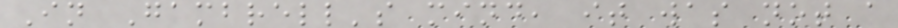In Gambrell's mind, it was not a
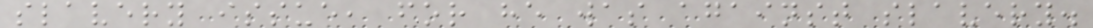slavery issue, for he was against slavery.
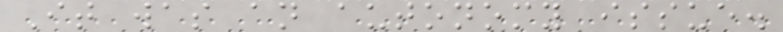It was an autonomy issue.
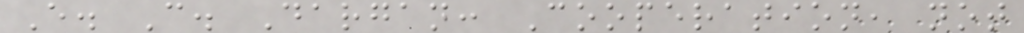E. C. Dargan: Cooperation, not
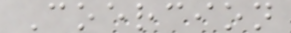Coercion
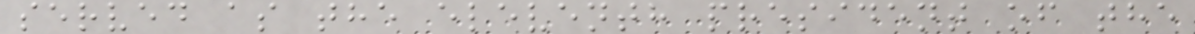served as the eleventh president of the
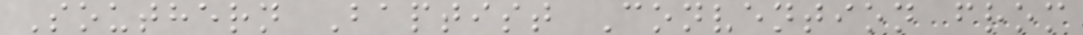Southern Baptist Convention from
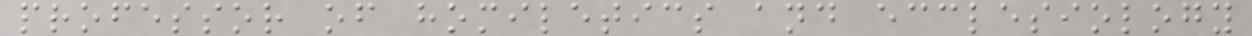professor of homiletics and ecclesiology
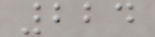224
